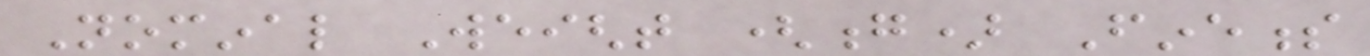Nominal Weight (g) Fineness
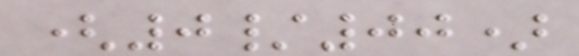(0/00)
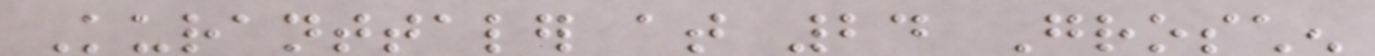Kuranttaler at 24 Groschen
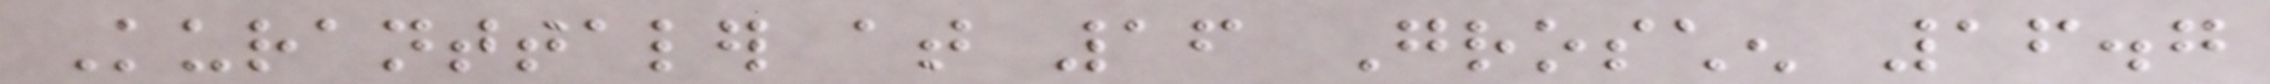Kuranttaler at 16 Groschen 16.7
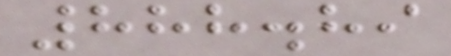888.89
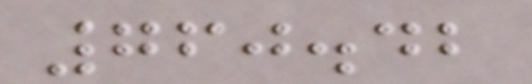760.42
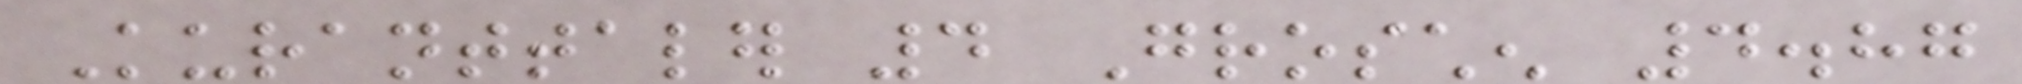Kuranttaler 4 Groschen 4.87
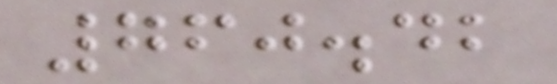760.42
